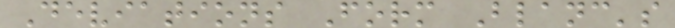Deviations Form Blanc's
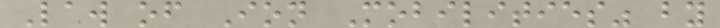Law of Ion Mobilities" by
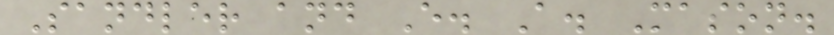Sandler and E. A. Mason.
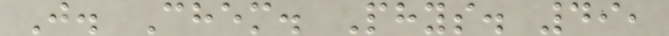J. Chem. Phys. 49,
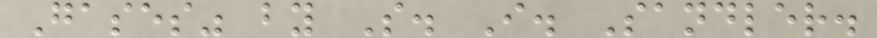Gases" by S. I. Sandler.
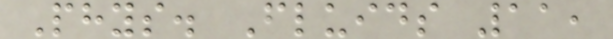Phys. Fluids 11,
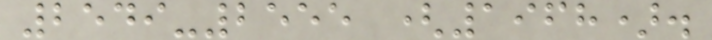2549-2555 (1968).
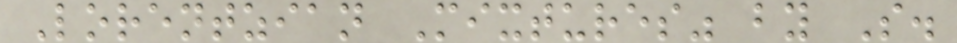Lorentzian Mixtures" by S.
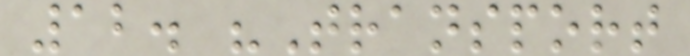12. "Transport
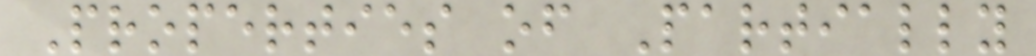Properties of Partially
